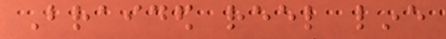Braided reel line
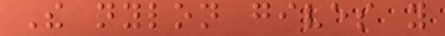The nylon gives you
